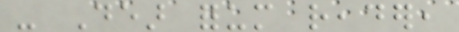- Dear forum reader,
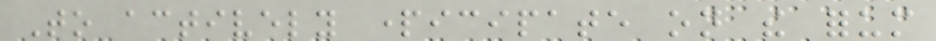To actively participate on the forum
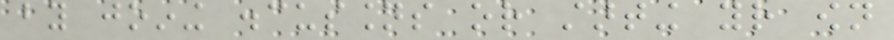by joining discussions or starting your own
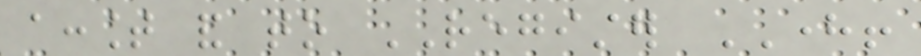account and to REGISTER HERE!
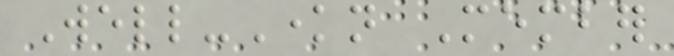Well-Known Member
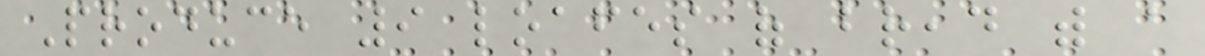Produce 9 loafes of bread with a
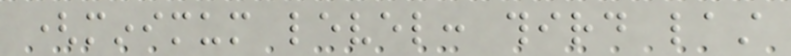(minimum level: third last
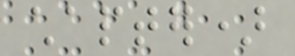chapter)
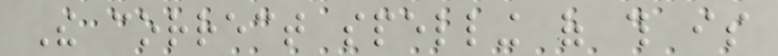The correct spelling of this is
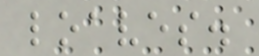loaves.
